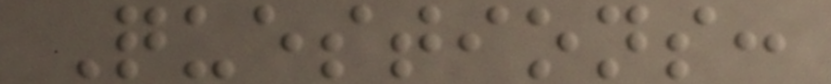Questions:
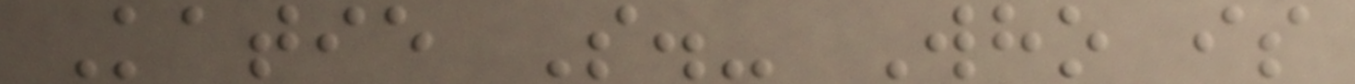Katie S.- Who is
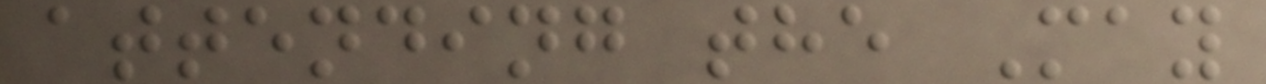attending the May
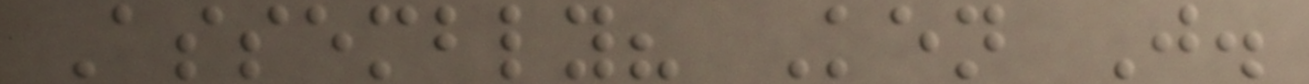Assembly? Ken J.
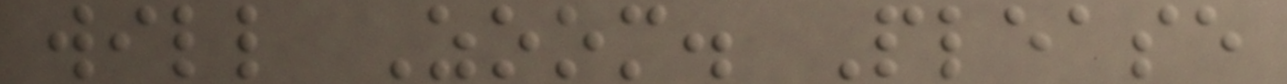will Zoom. Please
